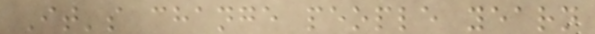It's change people yearn
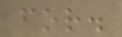for.
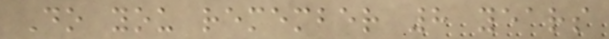Do you remember 8 years
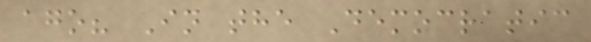ago? In the Democratic
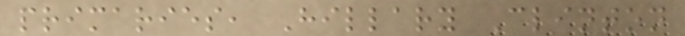primaries, Hillary Clinton
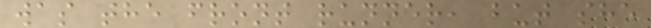was the front runner, but she
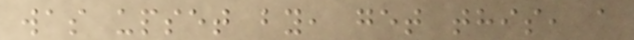was upset by, get this, a
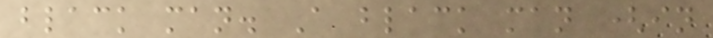black man. A black man (in
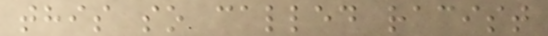this so called racist
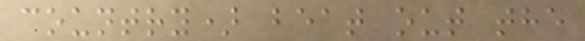country) beat out the
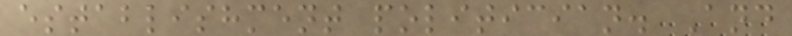establishment politician. And
